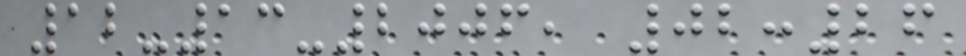12-13-2006, 02:26
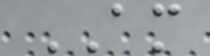AM
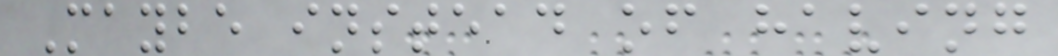Maybe instead of having
